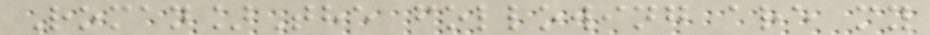Roman]The following are my
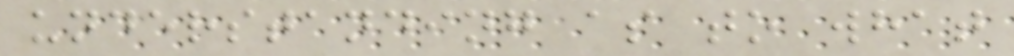understanding as to what
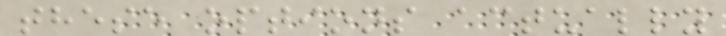these options actually
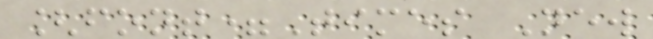[font=Times New
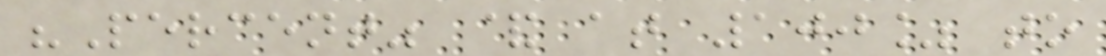"Percent" & at 100% to
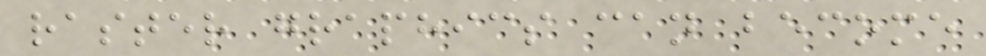raster graphics can become
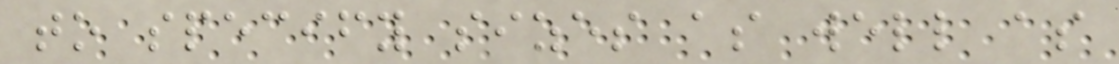to specify sizes as well as
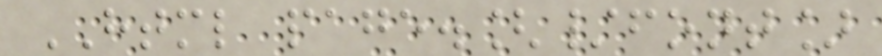HTML page.[/font]
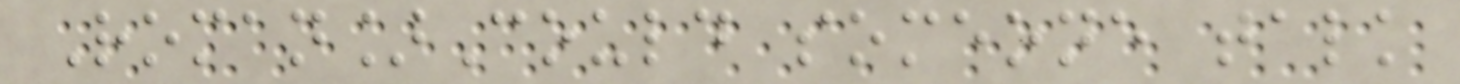Roman]Could someone talk
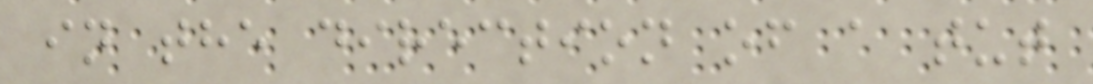in the direction of a tut
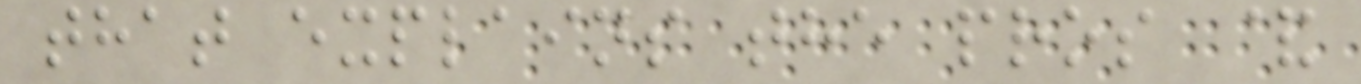that explains the pros &
